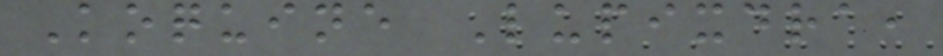Koquine Lupixdra,
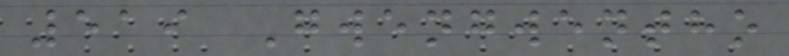519 Gwengwentho
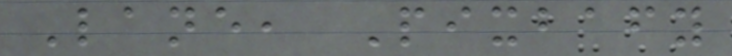Lane, Pixbafy
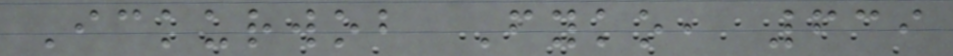Ickurwob Fyko, 639
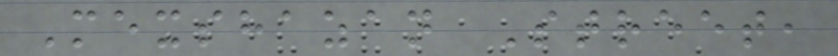Mexshazan Street,
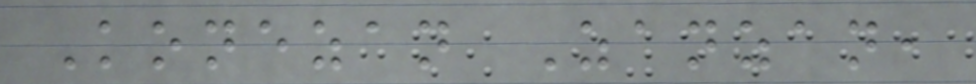Konezan Zanzan,
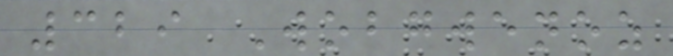329 Wobgwenoz
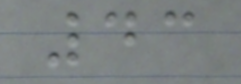43
